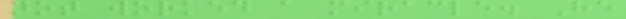not worked a miracle. He
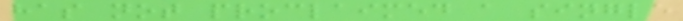has not proclaimed a single
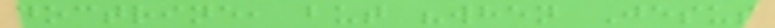doctrine, but "when Jesus
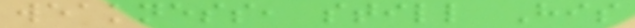weakness, still His
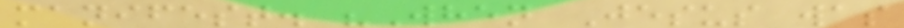manifest. "When Jesus was
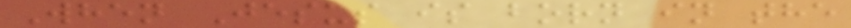When Jesus is born in the
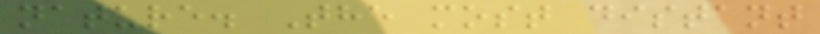nature. The most distant
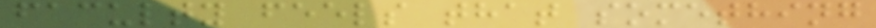faculty feels that something
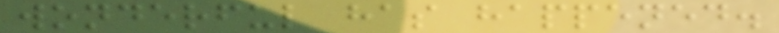wonderful has happened.
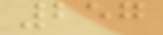257
